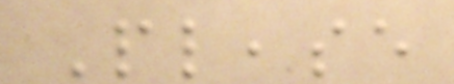Please
